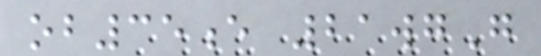ob35e 21wgG
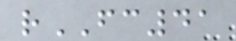rFC41
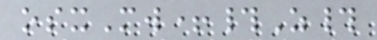osxMw+#Z#
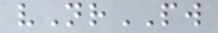vNrPW
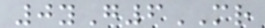0yG6MR
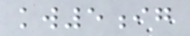kw5ig
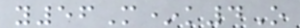y56M*k4O
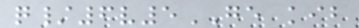q/6v5GE kib
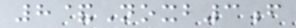8&Noxb3f
